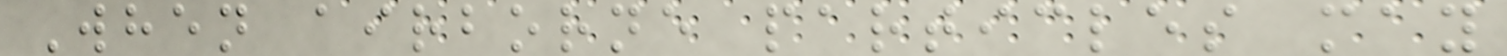When airborne particles may
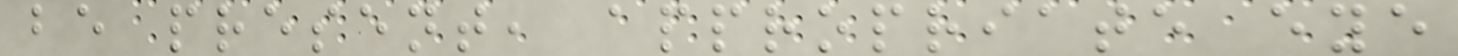be present, appropriate eye
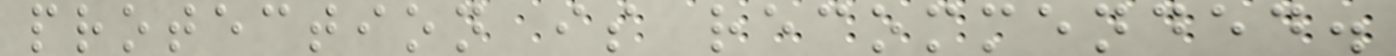protection is recommended.
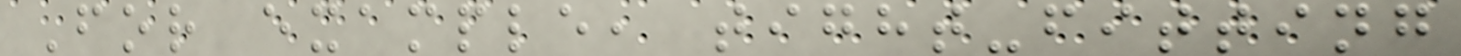For example, tight-fitting
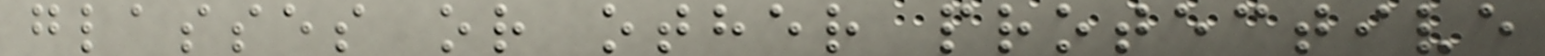glasses or other protective
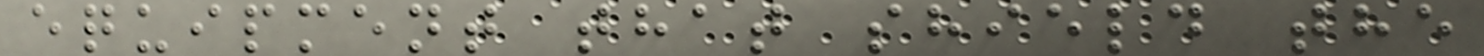equipment that shield the
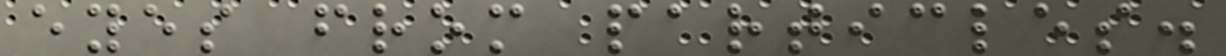eyes from particles.
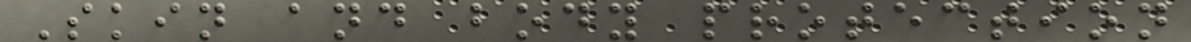Skin and body protection
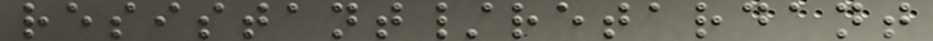resistant/retardant
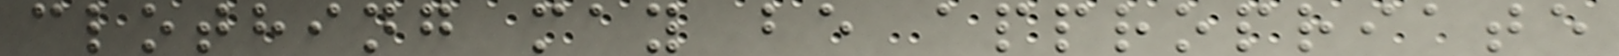clothing may be appropriate
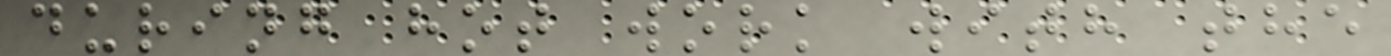during hot work with the
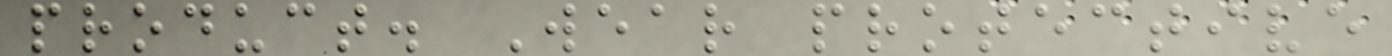product. Wear protective
